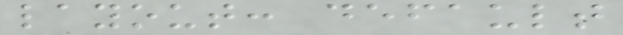layout: default
